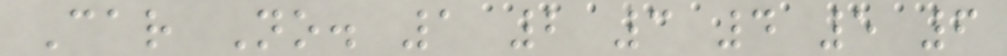Car No. 1 2 3 4 5 6
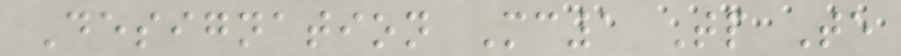Designation Mc1 Tp Te
